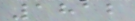1812
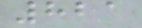821
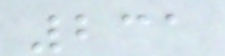231
